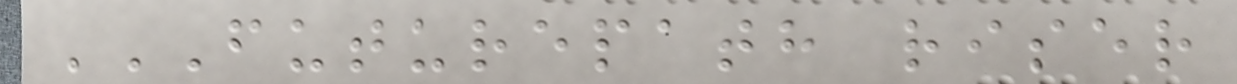FUTUREPATH RISER
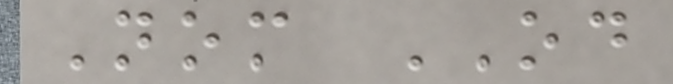Nom OD
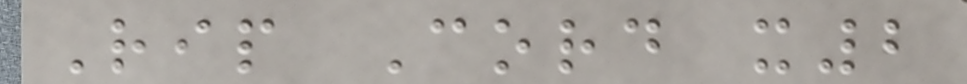Rip Cord x2
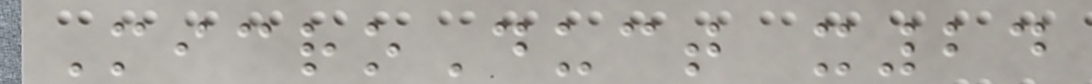MicroDuct x24
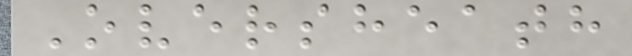Oversheath
